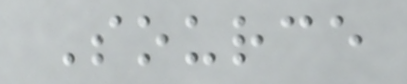Source
